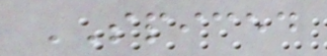SPICED
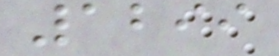1299
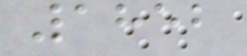1852
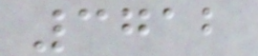3712
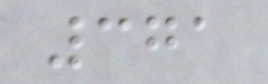371
